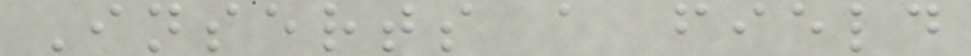Inserts a field
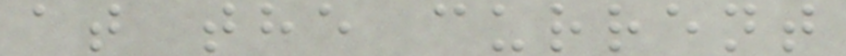at the current
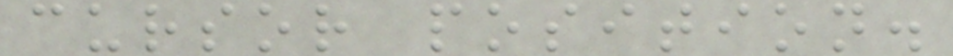cursor position.
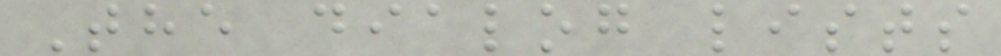The dialog lists
